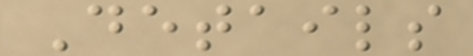Details
